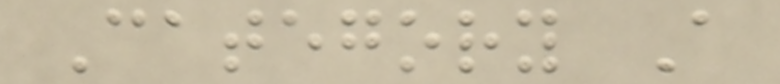Category A
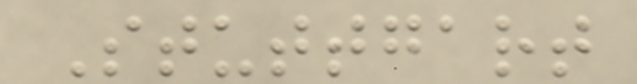Stuttgart
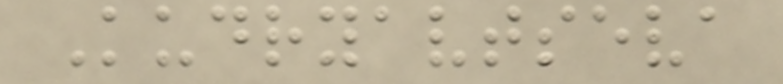Kudryavtseva
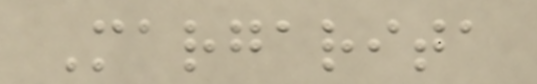Margarita
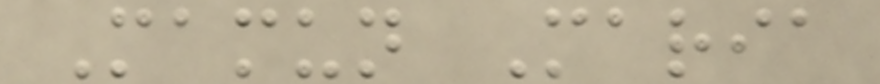Mamun Maria
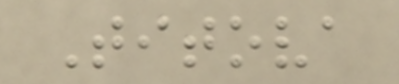Titova
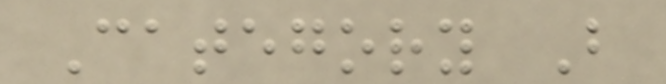Category B
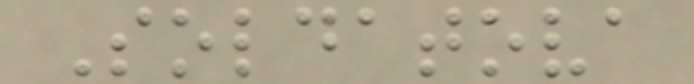Soldatova
